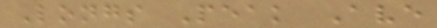Longs Peak Ave
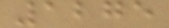1275
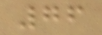76
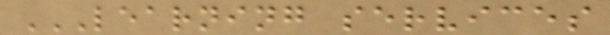LEARNING SERVICES
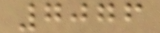7076
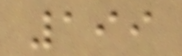199
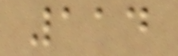114
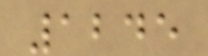1245
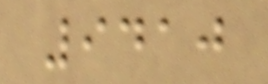9410
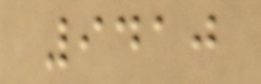9410
